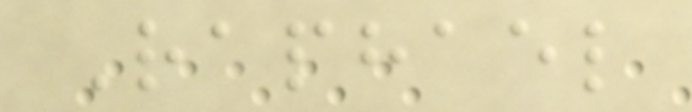Raphael
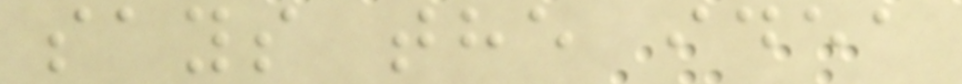says the idea
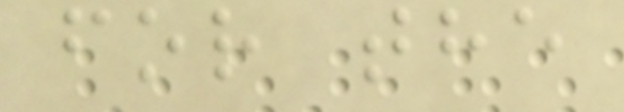for the
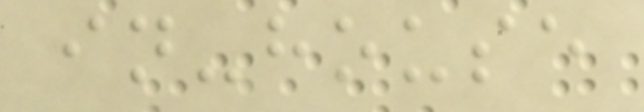in-house
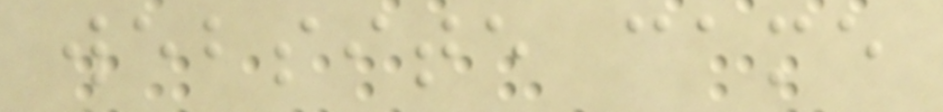website came
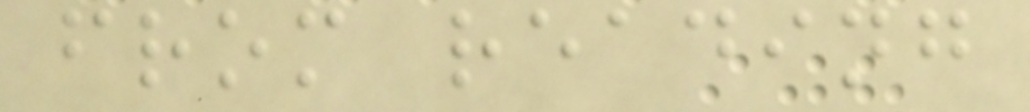from reading
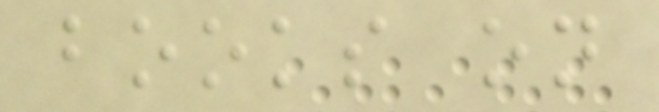books on
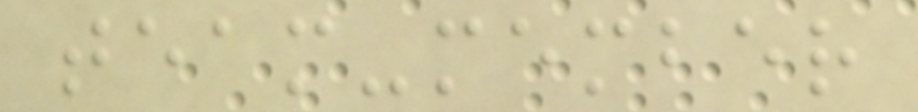team-member
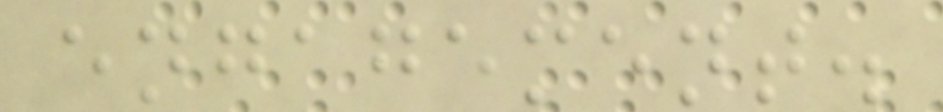engagement.
